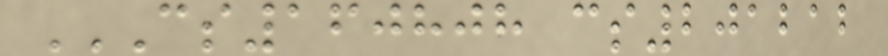CS160808 CS201212
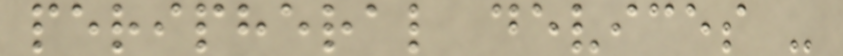peripheral devices -
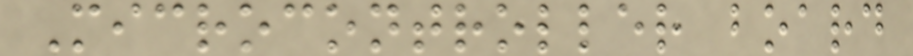Microcontroller board
